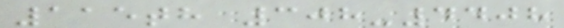115th 308-4408
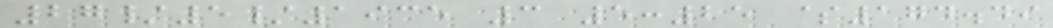27/5/1935 3 5:25 $174.49
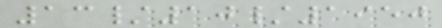13/10/1950
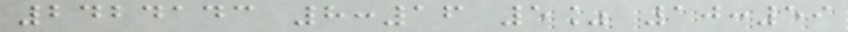2424143 8:16 5% 10:59
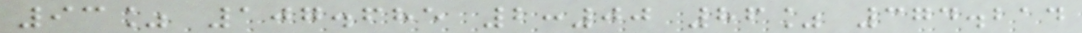93% 107.685 2:00 86% 374.214
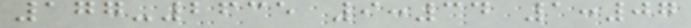177-2635 9:34 1:07
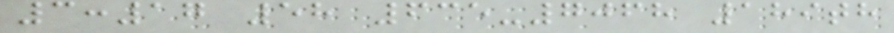3:17 58 635-7068 189th
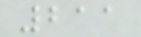211
